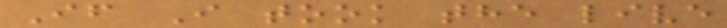If I took the live
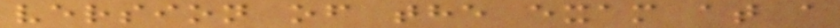version of the exam at a
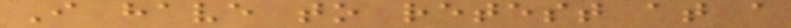I have to retest at a
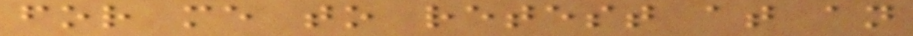for me to retest at an
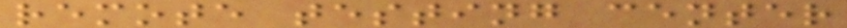remote testing center
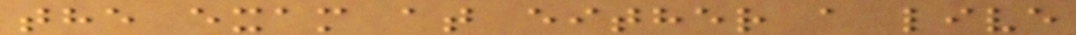the exam at either a live
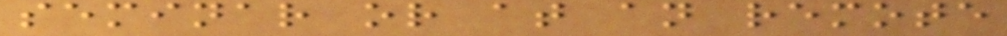seminar or at an remote
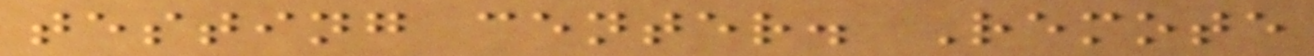testing center. Remote
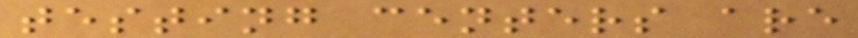testing centers are
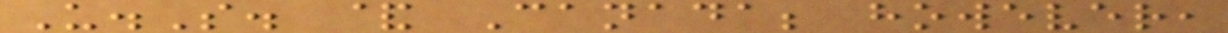U.S. & Canada; however,
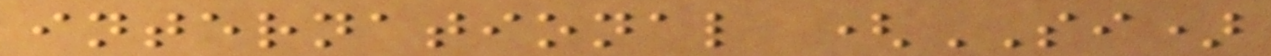international (SI)
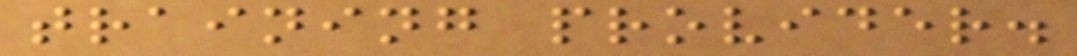training provider.
